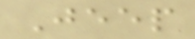Jeep
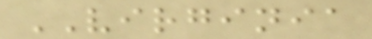VIRGINIA
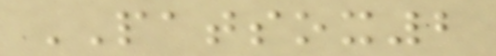PATSOX2
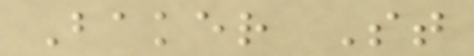Baker St
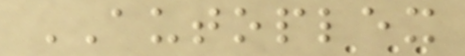AUTOPLEX
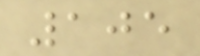105
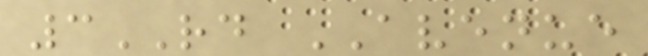3RD AVENUE
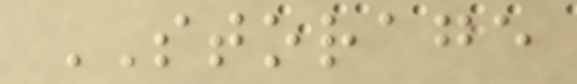STORAGE
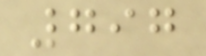797
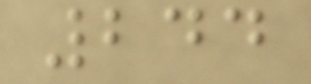244
